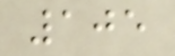105
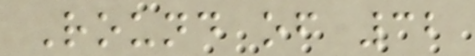Round of 32
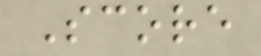Score
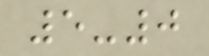5-0
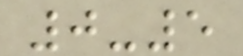0-5
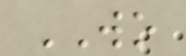WO
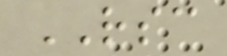RSC
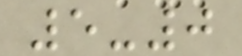5-0
